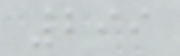299
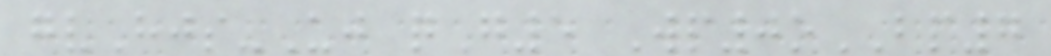gvHjs-Uj qG5 Wp0oBP7
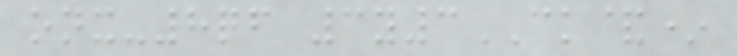onx-8qf 3y3CK&*
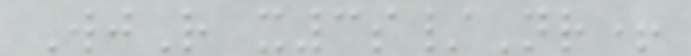WjR x3s/Nr+
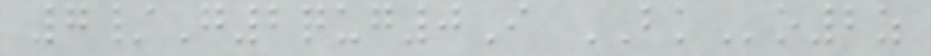7/G2qug0I BKo2z
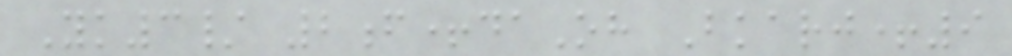Yk3/ 2f+daOh Bkarj+9
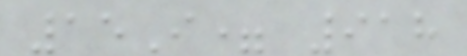15I= 918
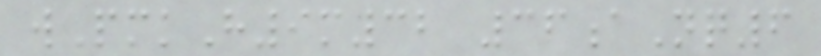wPmkH9m32 36aNq6
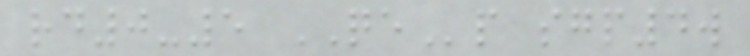rd0-5 QEp sgp4w
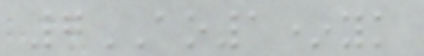7AO1*yk
